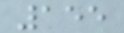155
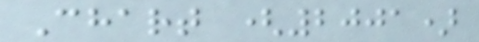Chart (2001)
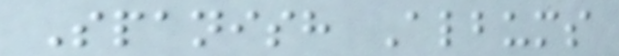Spanish Albums
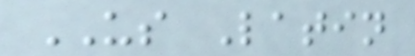US Latin
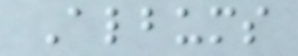Albums
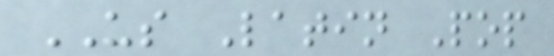US Latin Pop
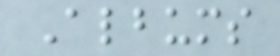Albums
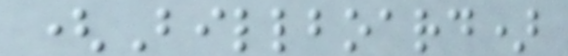(Billboard)
